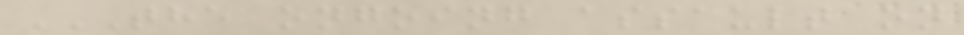THE ONGOING ASSAULT ON
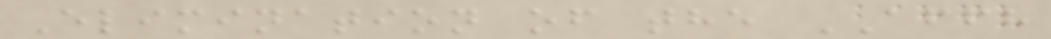Elimination of the AFFH
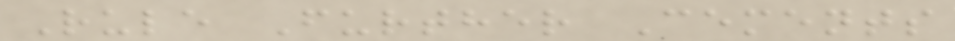Rule Further Cements
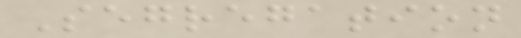Segregation
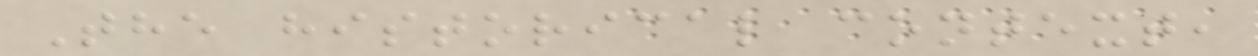The historical context,
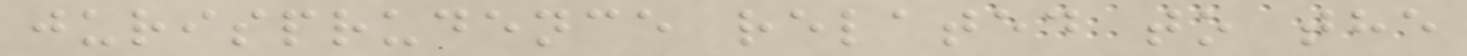jurisprudence related to the
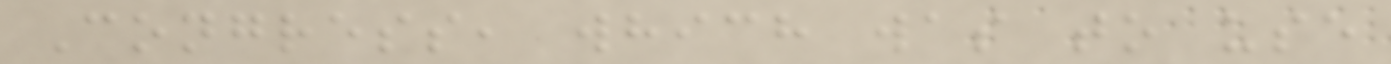Congress, which was to use
